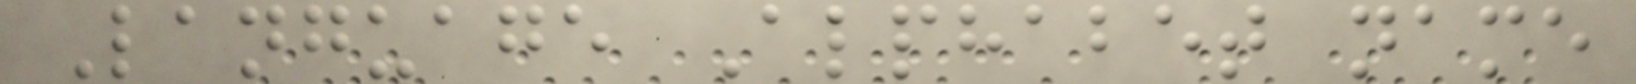Language Alphabet name
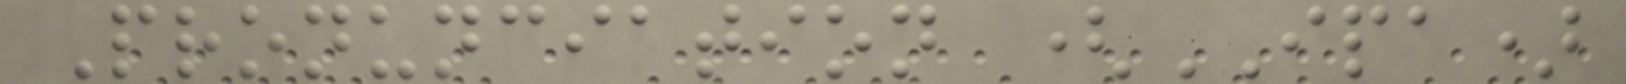Pronunciation (IPA)
